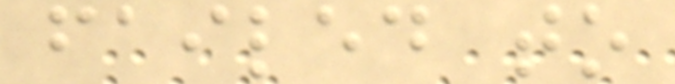failed to
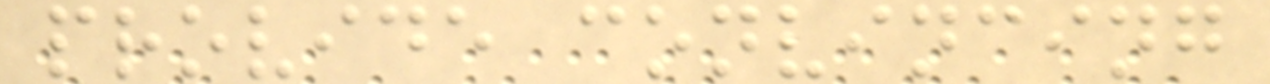provide convincing
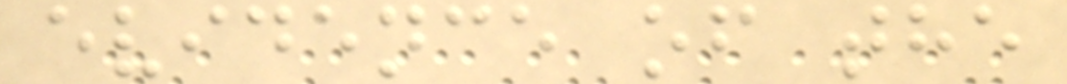evidence of the
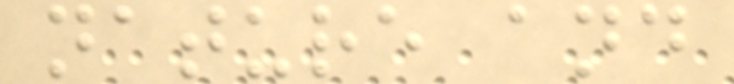nature and
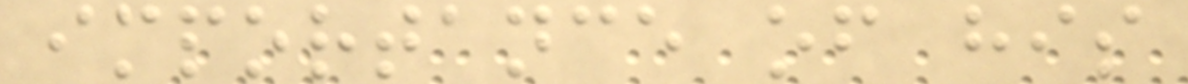importance of his
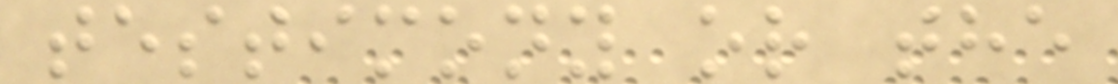testimony or the
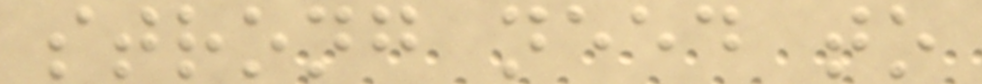strong need to
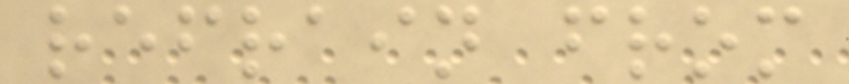refrain from
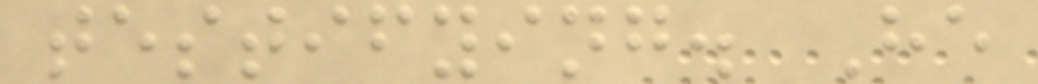testifying. He
